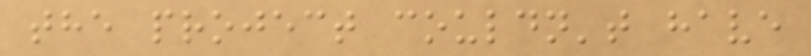the project couldn't have
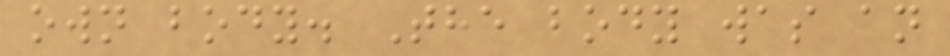own body. The body was an
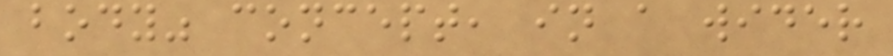body" concept, in a wider
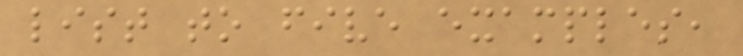list to five examples,
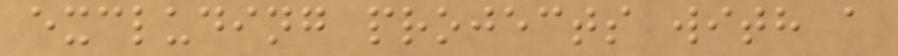excluding projects with a
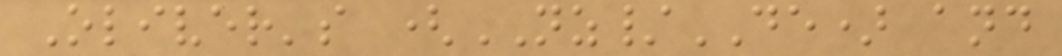Oliver's (NZ/DE) and
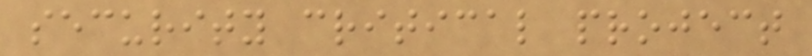security critical project
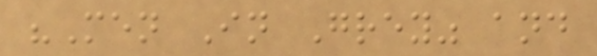"Men In Grey" and
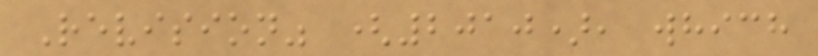Revision" (2010), which
